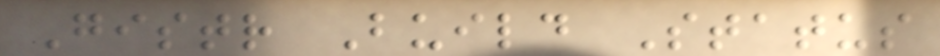Gistr Build Status
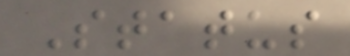Status
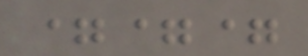===
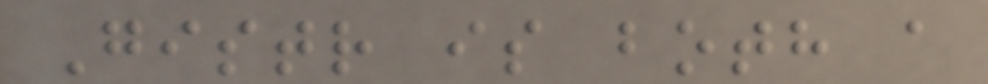Gistr is both a
